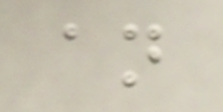an
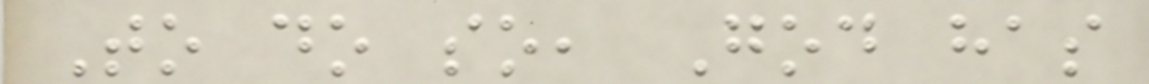To do so, God has
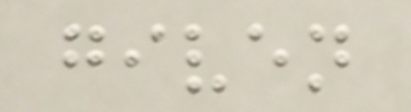given
